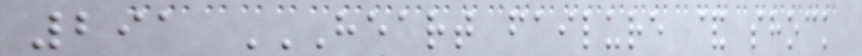291 HEART FAILURE & SHOCK
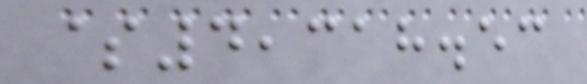$4,318.53
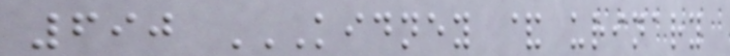690 KIDNEY & URINARY
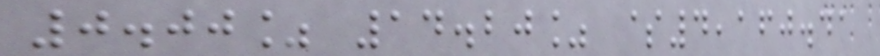0.00% 14.20% $4,160.41
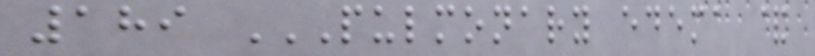189 PULMONARY EDEMA &
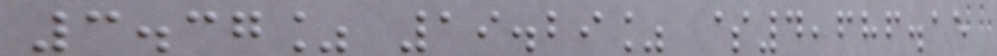3.37% 19.29% $4,686.15
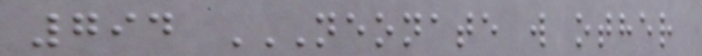794 NEONATE W OTHER
